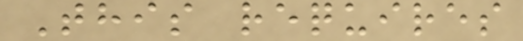This requires
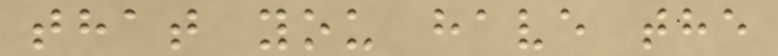that you have the
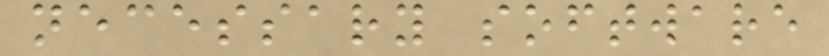necessary software
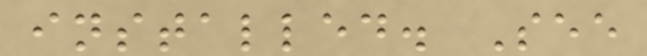installed. See
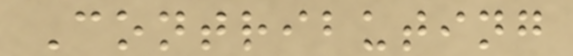Contributing
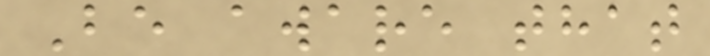Be aware that
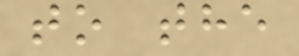to the
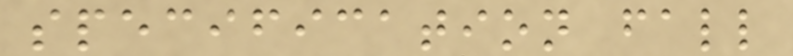specification fall
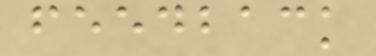feedback
